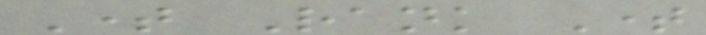Time Rank Time
